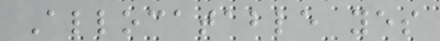Allocatable yes
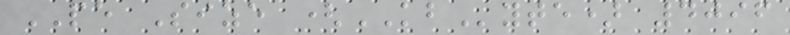PE Size (KByte) 4096
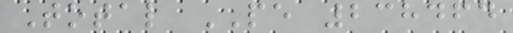Total PE 238464
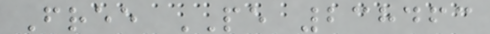Free PE 238463
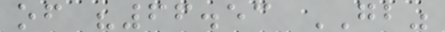of "66.53 GB"
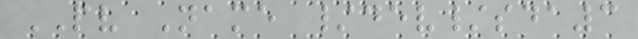PV Name /dev/sda3
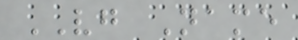VG Name
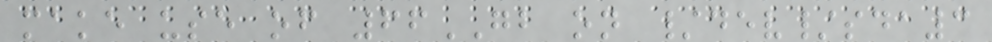make use of 66GB on /dev/sda3
